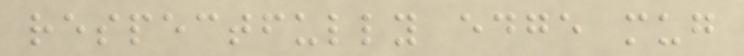respectfully edge mug
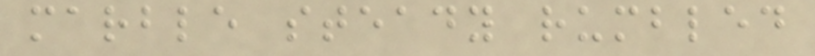marble steady rumbled
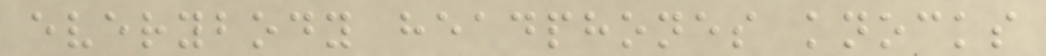everybody headphones knocks
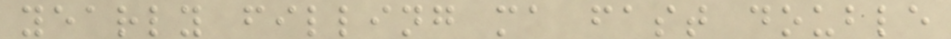yearly filling ma fast double
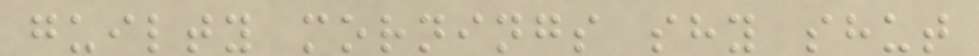guilty mornings shy shut
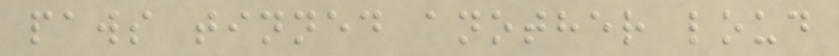paws tinned another loud
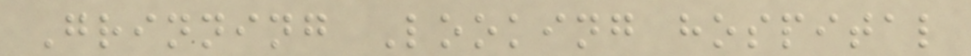Grinning Looking hospital
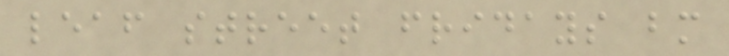leaf street fridays bm
